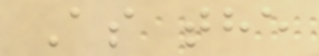As the
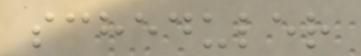scheduler
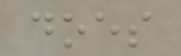does
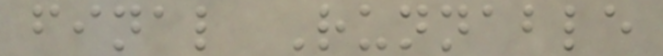final Runnable
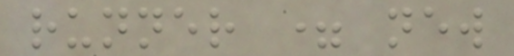runner = new
